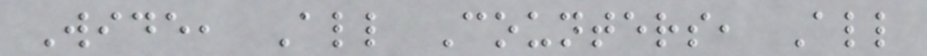Wide, All Counters, All
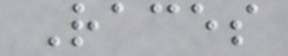Races
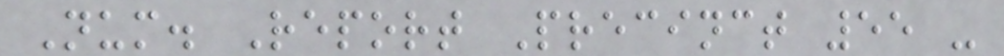Num. Report Precinct 55 -
